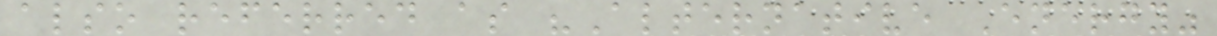also referred as "Alternative Energy"
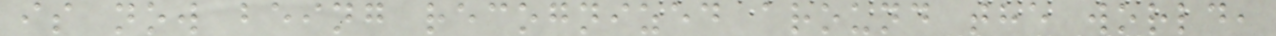is now being recognized around the world,
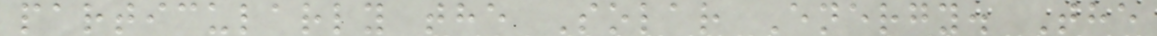particularly the Solar Energy. The
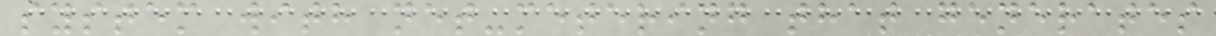system with net-metering that generates
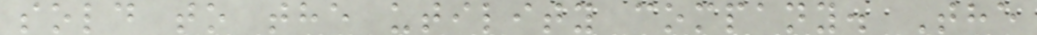sold to the utility company. The
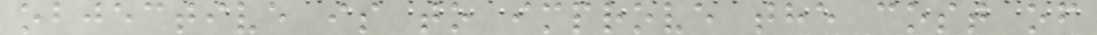objective is to improve the cost of
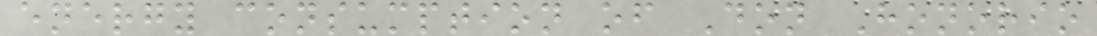energy consumption of Don Honorio
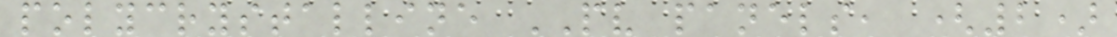polycrystalline PV panels, (2)
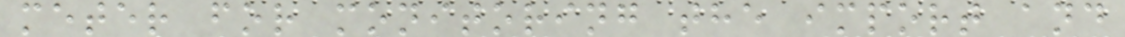meter for monitoring the import and
